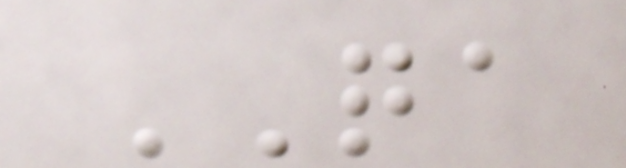QA
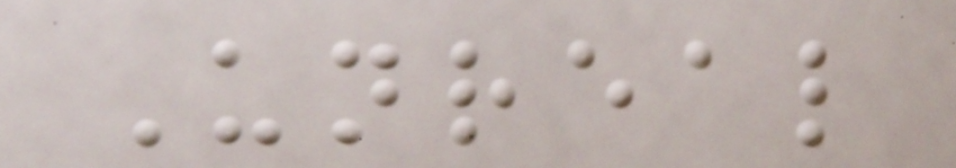Unreal
